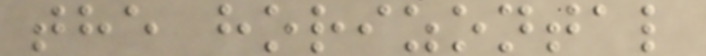the horizontal
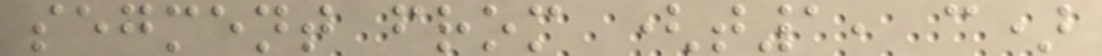segment from (t1, c)
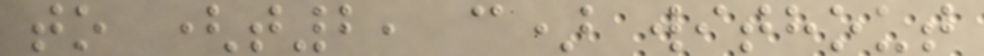to (t2, c) without
